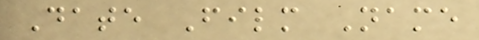Date Film Name
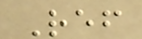Ref
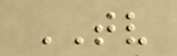TV
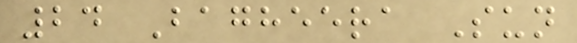24 Bagheera Sun
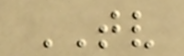TV
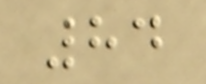84
